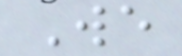We
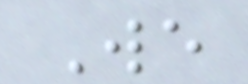We
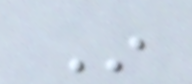In
